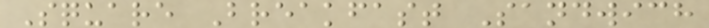Square Breakfast Sandwich
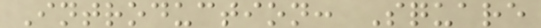Introduction: Square
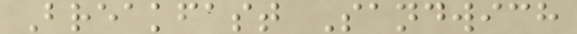Breakfast Sandwich
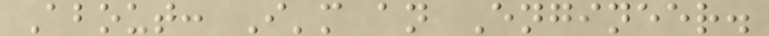About: I'm an Engineer.
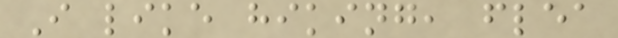I like hiking, flea
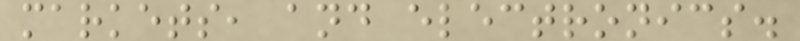markets, and electronics.
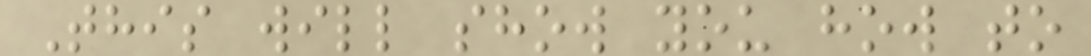This will show you how to
